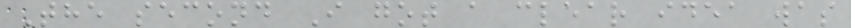The second I got a clear idea was
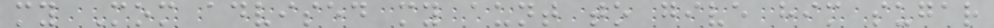my Mom advised my aunt to give him sugar
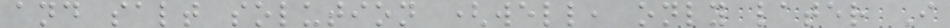and salt solution (well, only later I
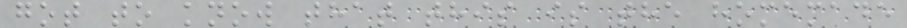got to know that this is the homemade
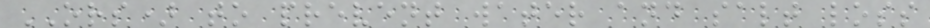ORS) to prevent water and salt loss
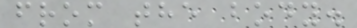from the body.
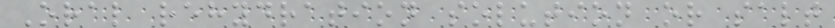Oral rehydration solution or salt
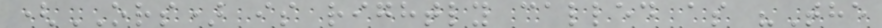(ORS) is rightly called as "The
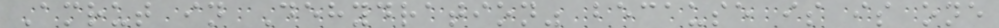Amrut in Dehydration" because is is one
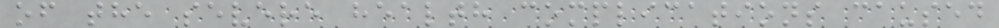of the severe health complications caused
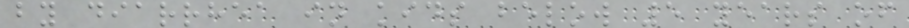by diarrhea in kids below 5 years of
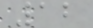12
